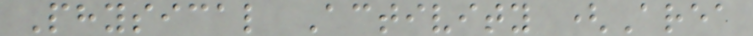Physical Activity (Area
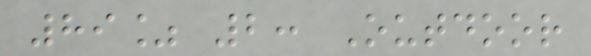89% 2: Outdoor
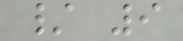/ 9
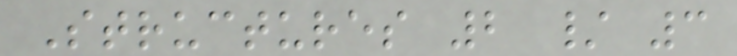Structures 2 / 3
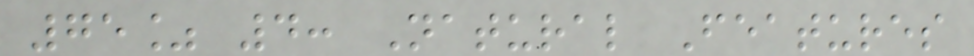75% 4: Natural Features
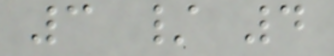3 / 4
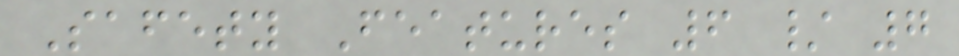Safety Features 6 / 7
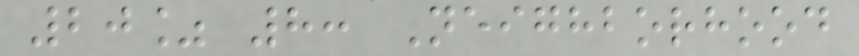20% 8: Neighborhood
